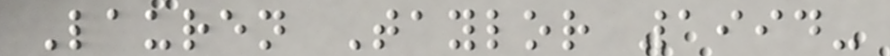Lauren Taylor 1994-
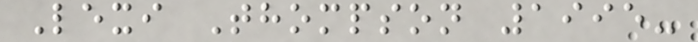Lexi Thompson 1995-
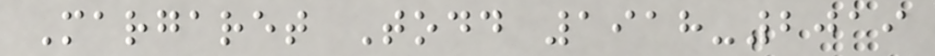Margaret Todd 1918-2019
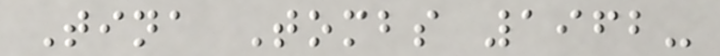Tina Tombs 1962-
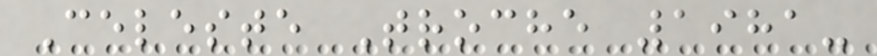Celeste Troche 1981-
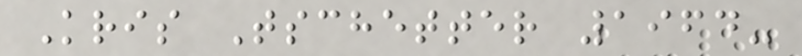Kris Tschetter 1964-
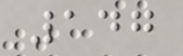147
